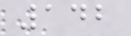142
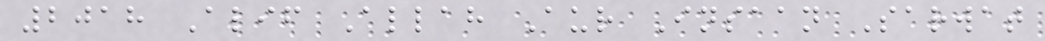2018 Alif Allah Aur Insaan Sarwat
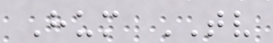Hum TV
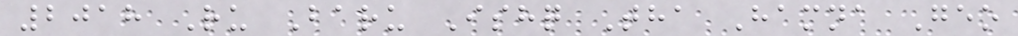2018 Ru Baru Ishq Tha Hamna Geo
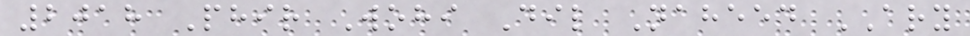2018 Phir Wohi Dil Naheed ARY
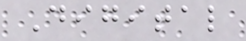Digital
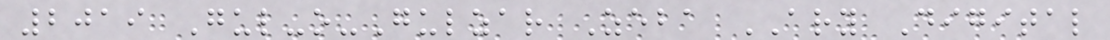2019 Gul-o-Gulzar Zeba ARY Digital
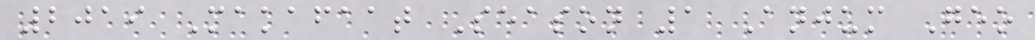2019 Makafaat Season 1 Anjum Geo
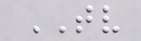TV
